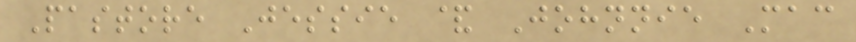Pastore Jessie & Johnnie Mac
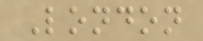London
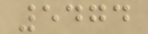5474
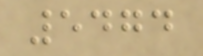5474
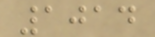1014
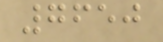7650
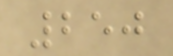250
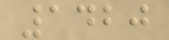1420
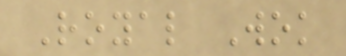Royal Wok
